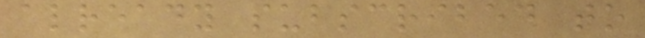already subscribed to
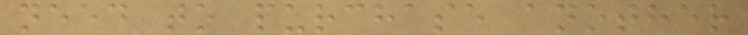need to purchase another
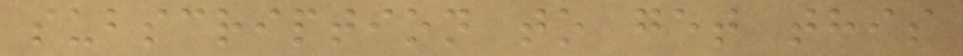subscription to get this
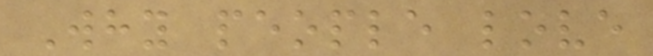Why people love
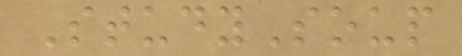StudySoup
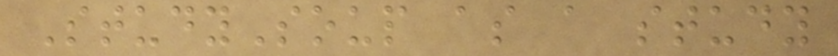StudySoup as a study
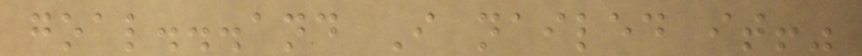goal...and I nailed it!"
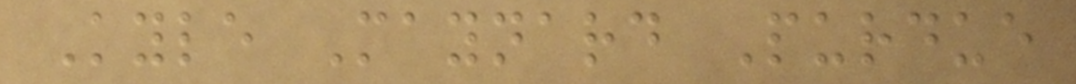Kyle Maynard Purdue
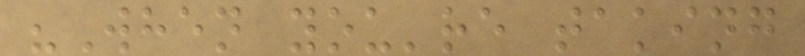"When you're taking
